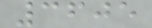3605
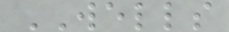WELLS
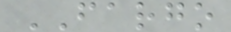FARGO
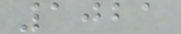1021
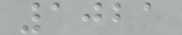1021
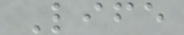Life
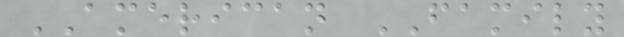AMERICAN FAMILY
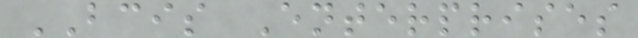BCIS Enterprises
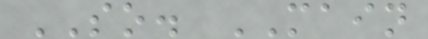SO. MAIN
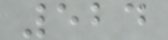524
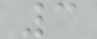3
